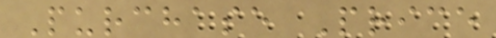Purchase Price
